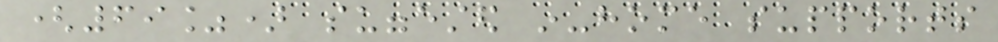(69%) suggested in-home supports
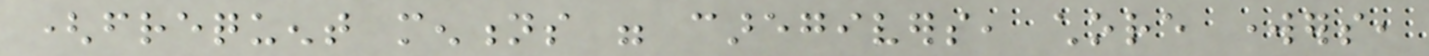(frequent mentions were caregivers, chore workers,
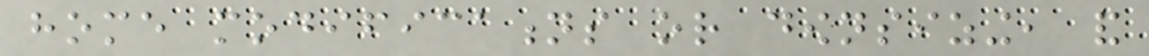home modifications or downsizing, and
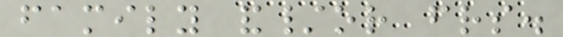family and/or friends.
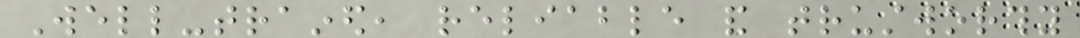Well-trained, reliable and trustworthy
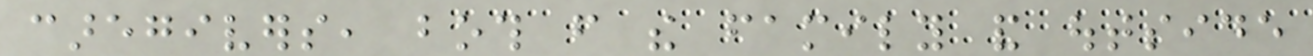caregivers, both from the family and outside
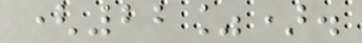(22%).
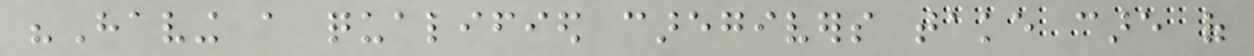"Having a qualified caregivers take care of
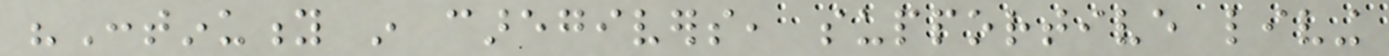"Continuity in caregivers, supportive living
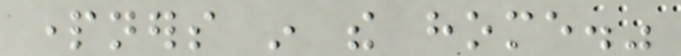partners in the home."
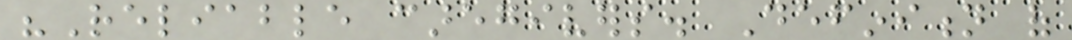"Reliable caregivers. Definition of
